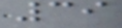39
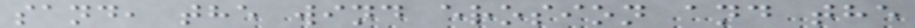sand, the wind erosion and the
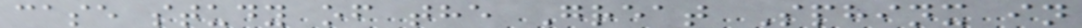case study of the Great Sphinx in
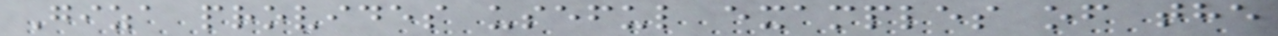Giza provides useful examples of the
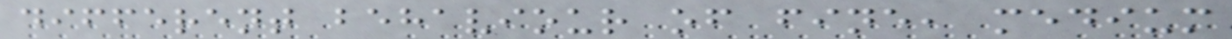different behaviour of fine, medium
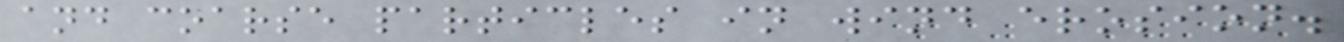and coarse particles in wind erosion.
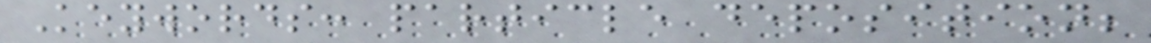Keywords: particle deposition;
